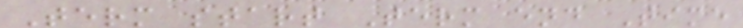Term start Term end Time
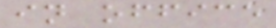in office
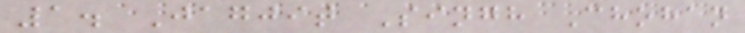1. Jagjit Singh Chohan
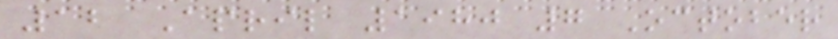12 April 1980 7 October
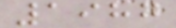1987
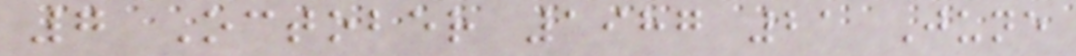7 October 1987 21 June
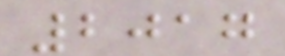2017
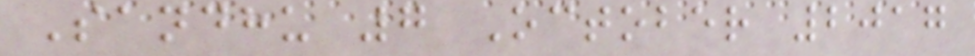Sandhu 7 October 2017
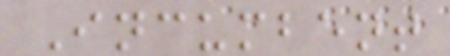Incumbent
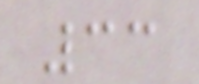33
